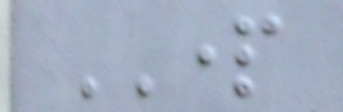PART
